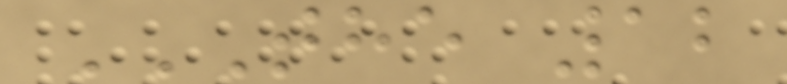THE 12
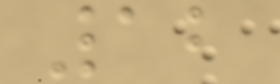12
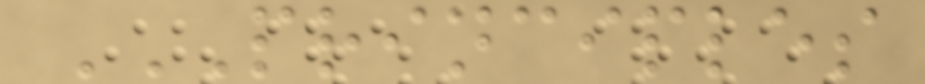PRINCIPLES
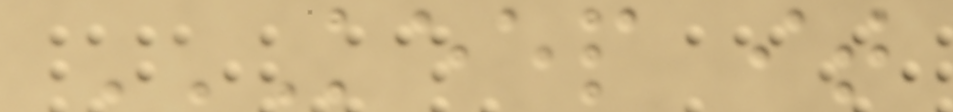KEEP IT
